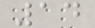14
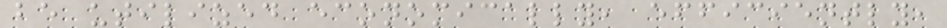be utilized economically, efficiently,
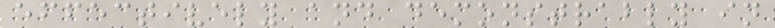effectively and demonstrably in
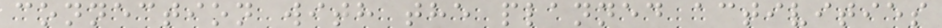connection with the planned activities
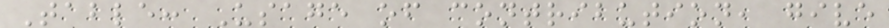Table: Usage of contribution, give
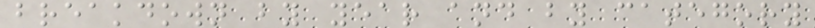breakdown by year and by category
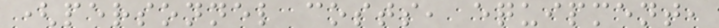(personnel costs, equipment,
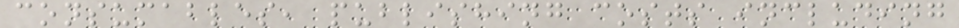consumables, publishing costs including
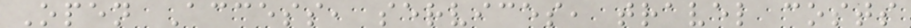Open Access, services, travel costs
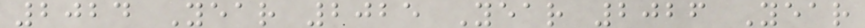2024 Year 2025 Year 2026 Year
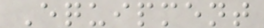Equipment
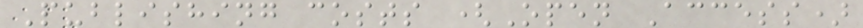Publishing costs (Open Access)
